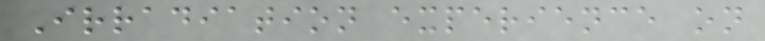Irradiation experience on
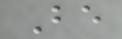Be
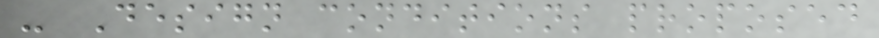- Design conditions proposed
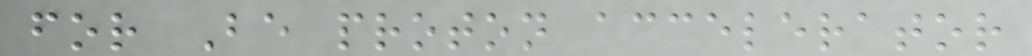for Be proton accelerator
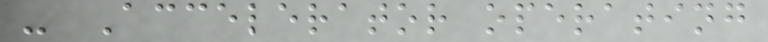- Accelerator operating
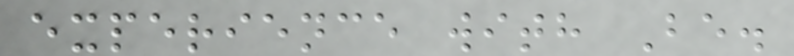experience with Be.
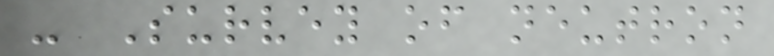- Survey of neutron
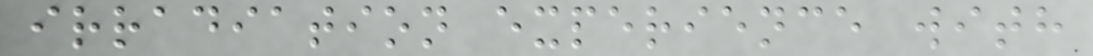irradiation experience with
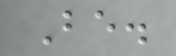Be.
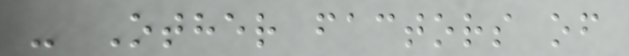- Other factors of
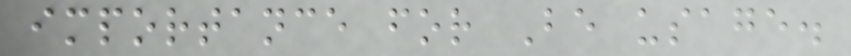importance for Be usage.
